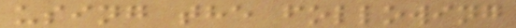using the following
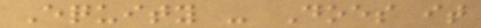Equity - Does it
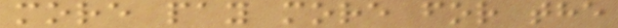more pay more for the
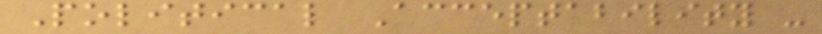Political Acceptability -
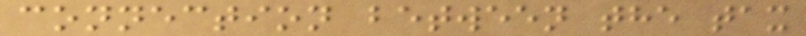connection between the tax
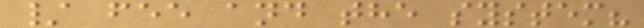/ fee and the system?
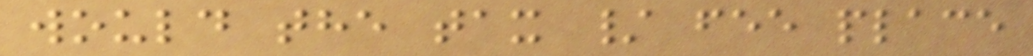would the tax / fee place
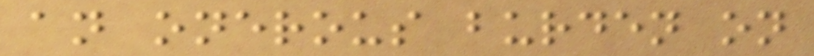an onerous burden on
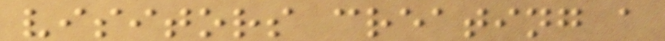visitors creating a
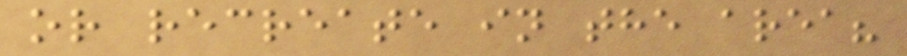or recreate in the area?
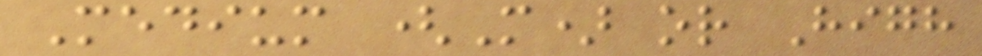Medium (M) or High
